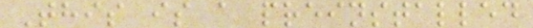This is a preinstalled
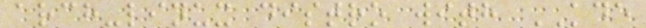arch-linux distro with KDE
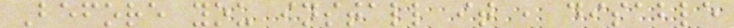Before you install it , disable
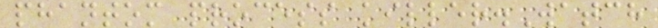phantom process killer.Watch
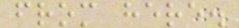from here.
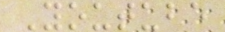Youtube
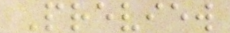Preview
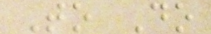To Do
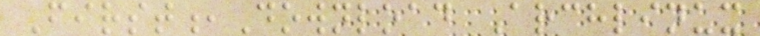First,Download Archlinux
